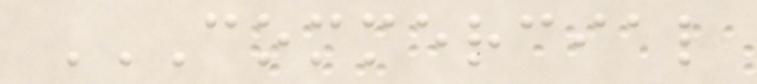COMMERCIAL
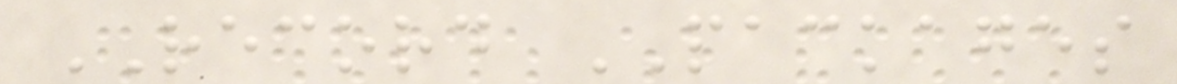RECORD PACKAGES
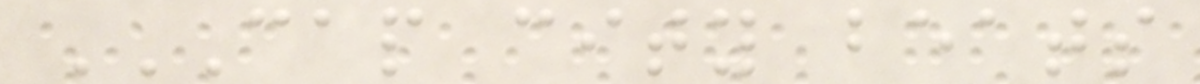CAP CITY BEATS
